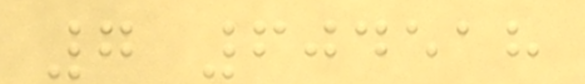7 604518
